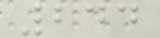244
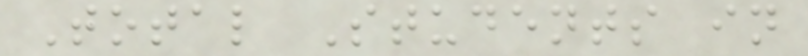Total Students in
